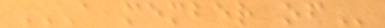A MEMBER OF
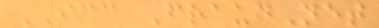ICC FraudNet
